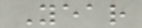Year
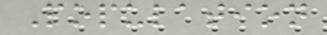Population
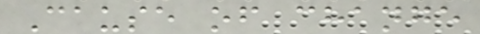Cause of change
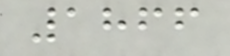1866
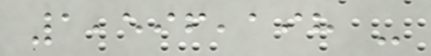1,596,198 -
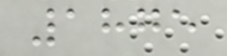1875
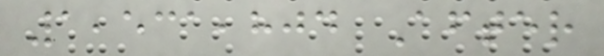1,531,804 After
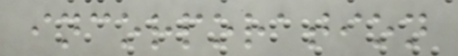incorporation
